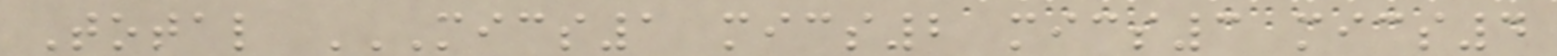Total MICS1 MICS2 MICS3 MICS4
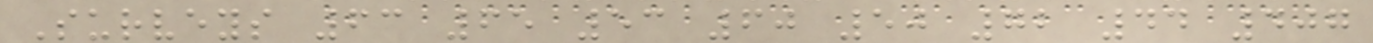Surveys 63 65 53 60 50 72 44 407
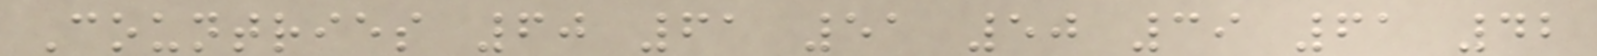Countries 60 61 51 50 39 61 42
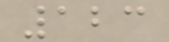123
